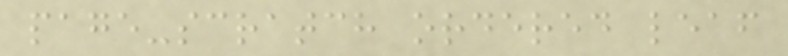page-scratch ordered leaf
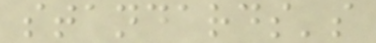standards's
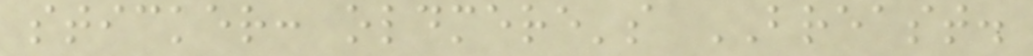sticker: oldmere's BREAST.
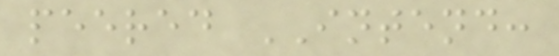peered INTEND:
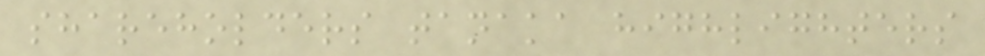shareholders tanaka highlighters
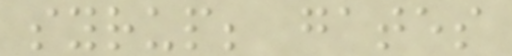syrup; gates
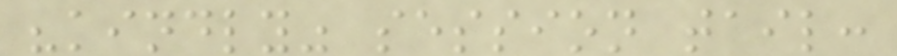"kindly" session tail:
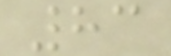83
